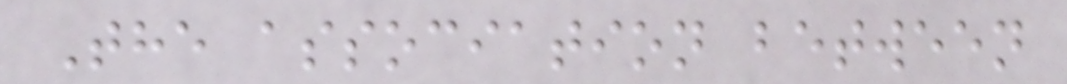The association between
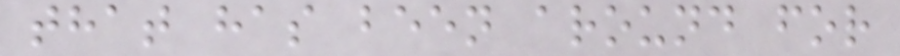that has been around for
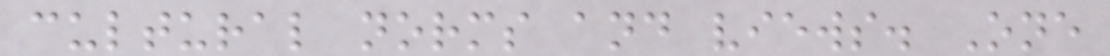cultural norms and views. One
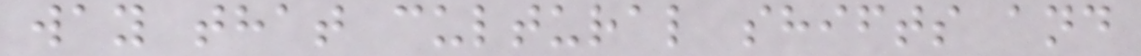way that cultural shifts and
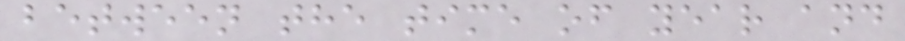between the time of year and
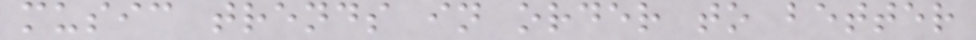music trends in order to better
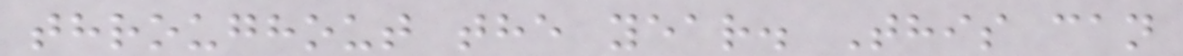throughout the year. This can
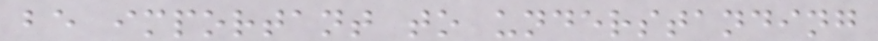be important to understanding
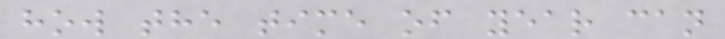how the time of year can
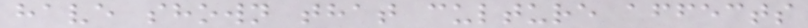have shown that culture affects
